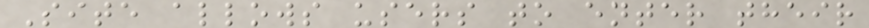Site allows users to enter their
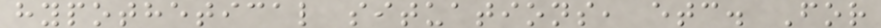hypothetical situations, etc. For
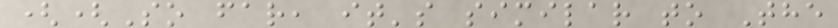((So far, it's similar to The
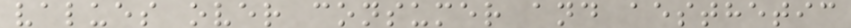values over consumer and aesthetic
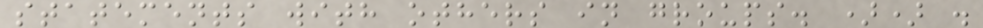statements with others in groups. )) .
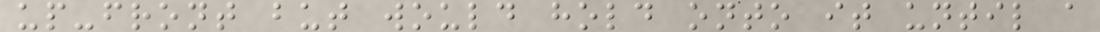up-front but would hold onto it until a
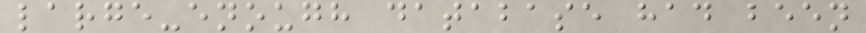large-enough database had been
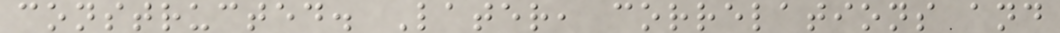constructed. Later, correlations and
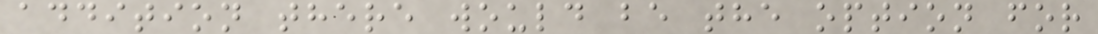addition there would be the option for
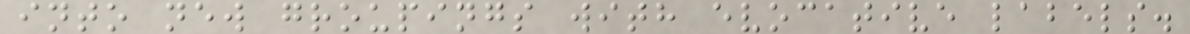into new groupings with evocative labels.
